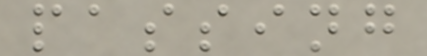passing
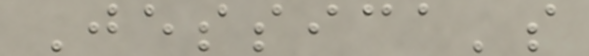Jessica's
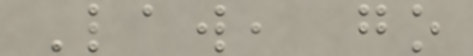Law, go
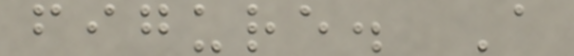figure. A
